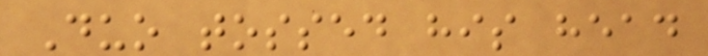Duo tossed his head
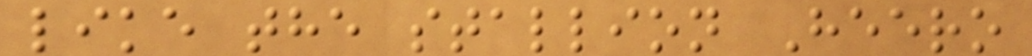like the stallion Heero
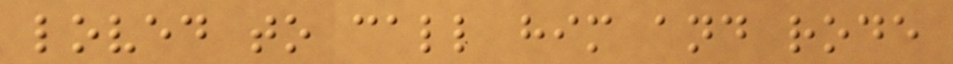loved to call him and rode
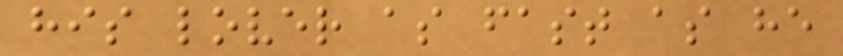his lover as fast as he
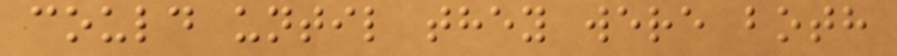could until they were both
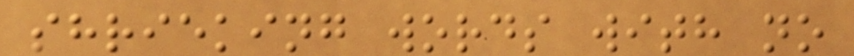shrieking words with no
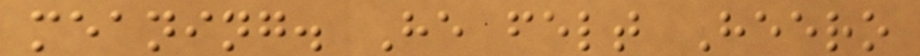meaning. He felt Heero
